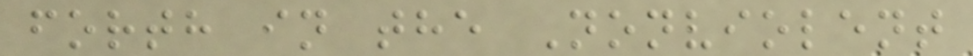forth in the Nonviolent
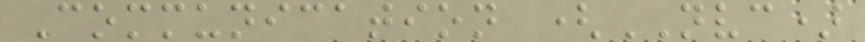Communication (NVC)
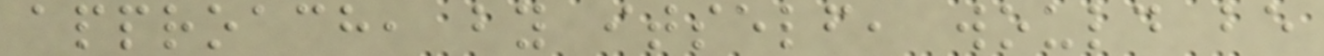approach, by itself, would be
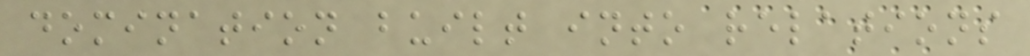domination built into relations
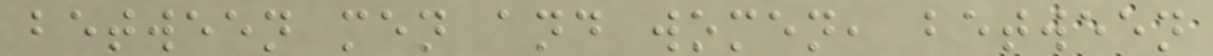between men and women, between
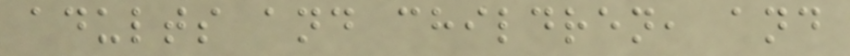adults and children, and
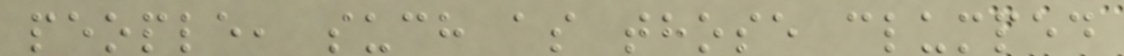people, such as those clumped
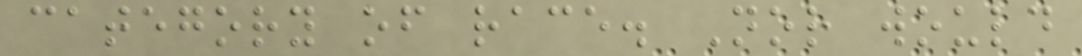category of race. Nor would
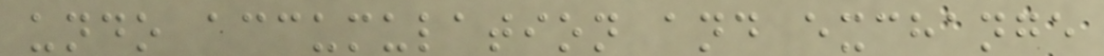undo accumulation and exchange
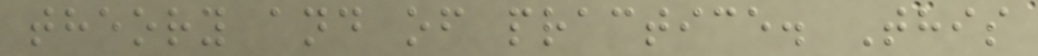theory and of practice. This
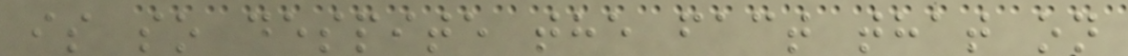is so despite the fact that on
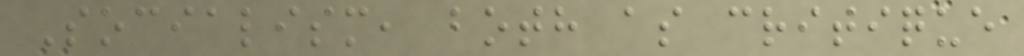Socialism, both as critique
